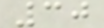30
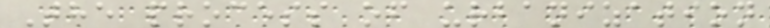The process of urbanization
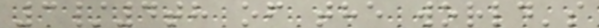3/4th of the world's
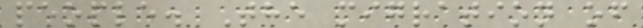people. The migration of
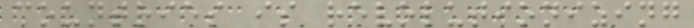countries is revolutionizing
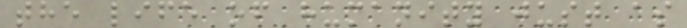the life of humanity just as
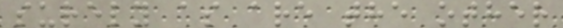surely as are the other
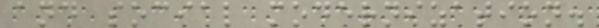and social modernization.
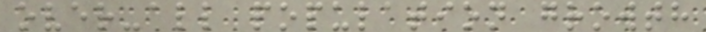over-all population growth
